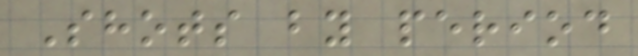Shots by period
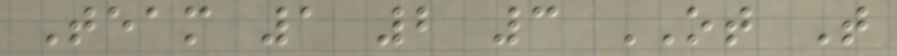Team 1 2 3 OT T
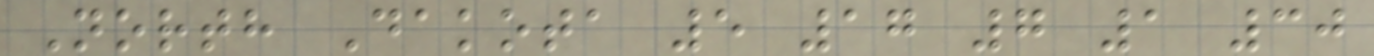North Dakota 5 17 7 1 30
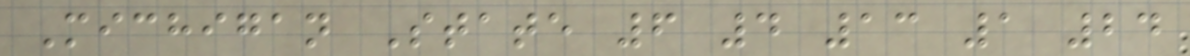Michigan State 6 4 13 1 24
